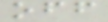off
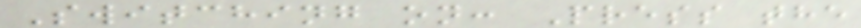Switching on: Press the
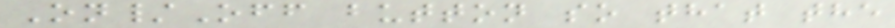On/Off button so that the
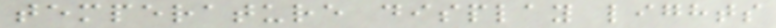temperature display lights
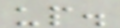up.
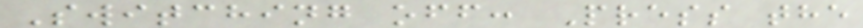Switching off: Press the
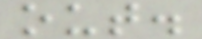out.
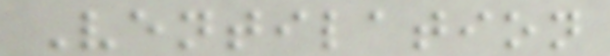Ventilation
